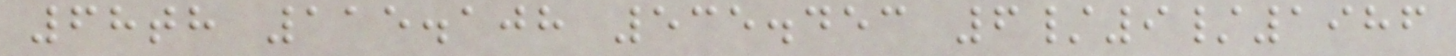68th 115.108 535.453 6/9/1986
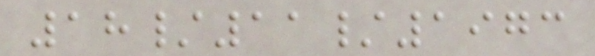18/11/1973
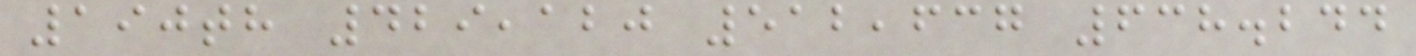190th 429,120 512,637 638.244
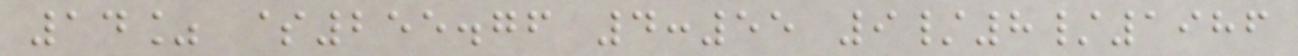14% $255.76 4:55 9/8/1986
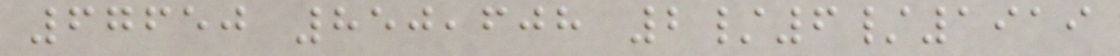67650 850,608 2/6/1919
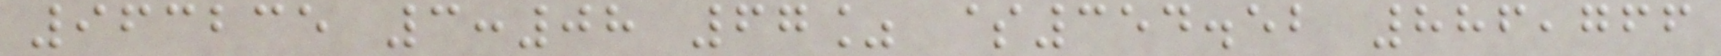963235 3:08 67% $354.52 886,766
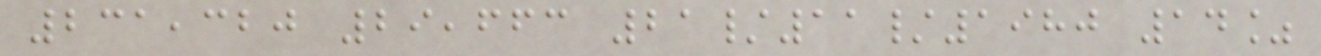231,320 29,663 21/11/1980 14%
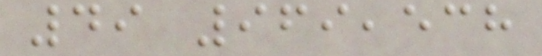49 969,538
